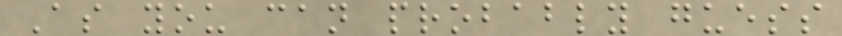As you can probably guess
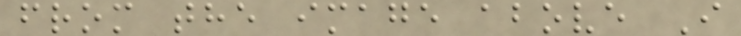from the image above I
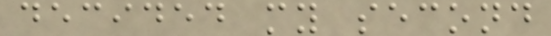decided my second
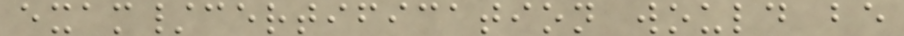exam/certification would be
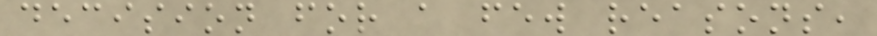decision for a few reasons,
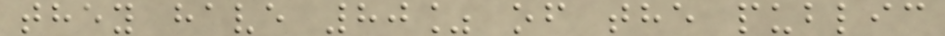they have 80% of the public
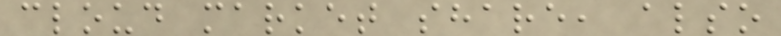cloud market share, also
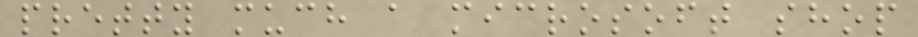pretty much a microsoft shop
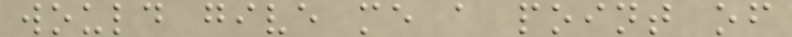would give me a point of
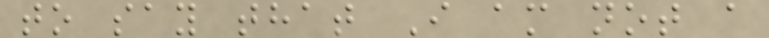to say that I am not a
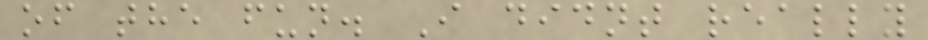of the fun. I didnt really
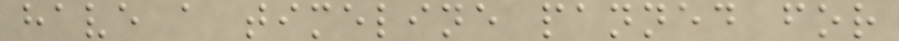have a timeline panned for
